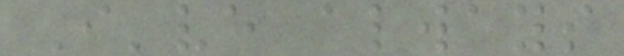I've always
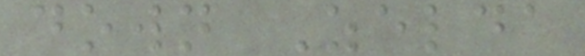down Zelda
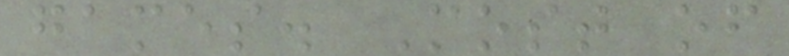games. Most of
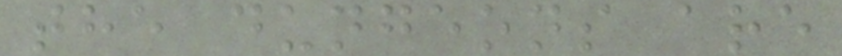the dungeons are
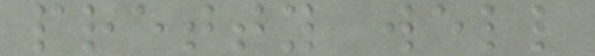pretty well
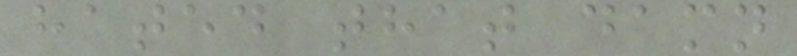hated that damn
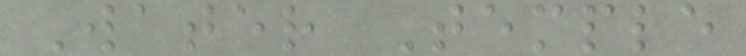Water Temple
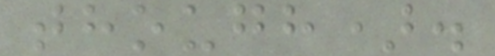though).
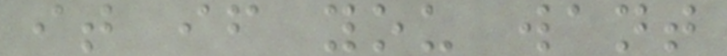it if you want
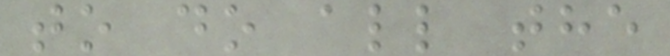to do all the
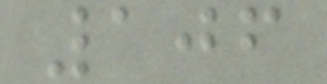106
